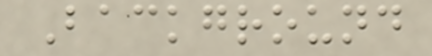Background
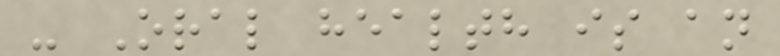- Oral health is an
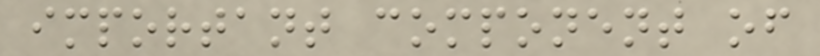important component of
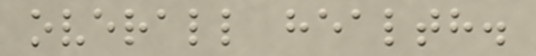overall health.
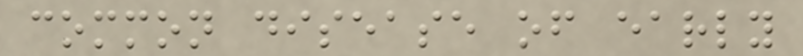common disease of early
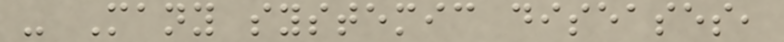- Many systemic diseases,
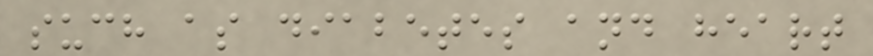such as diabetes and heart
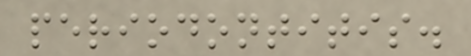periodontitis.
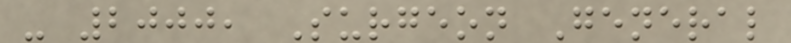- 2000, Surgeon General
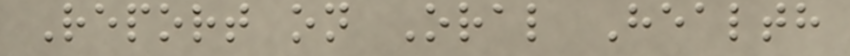Report on Oral Health
